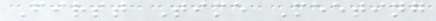First Time Meeting
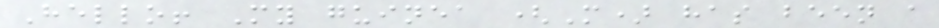Hello! My guinea (M) has been a
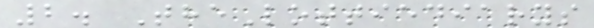2. TheLottiediarys
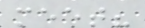meet?
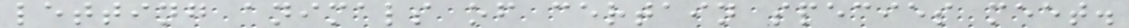letting animals of certain species meet.
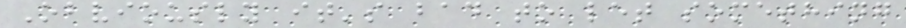Obviously it's bad to let something
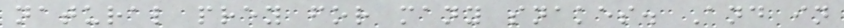natural prey for many snakes. And in
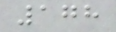178
